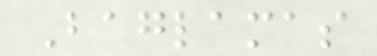Baglamas
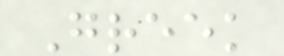Greek
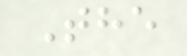The
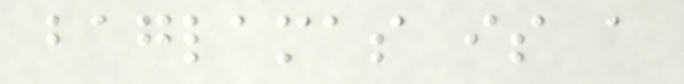baglamas is a
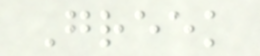Greek
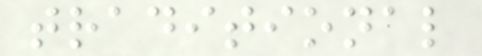traditional
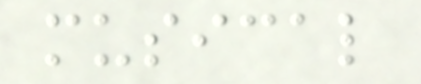musical
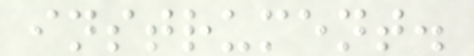instrument.
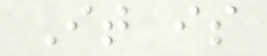It is
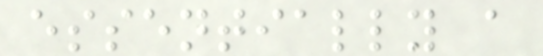essentially a
